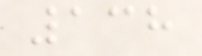138
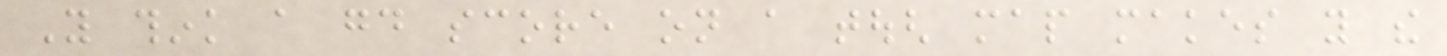You think a good score on a tough map makes you the
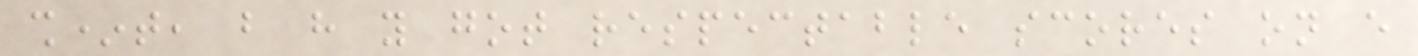sh*t, but have you got respectable scores on every
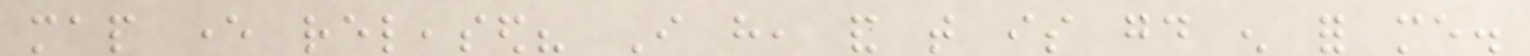map ever released? I have, and that is good enough for me.
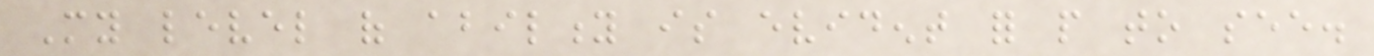My level of ability is evident for people to see.
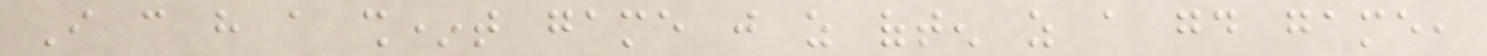I can have a sh*t game just as often as a good game,
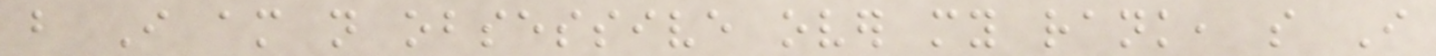but I am not obsessive over my rank, so I
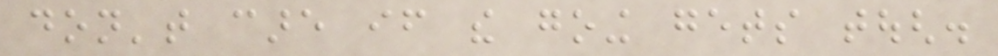don't care if the going gets tough.
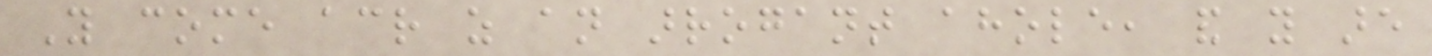You come across as an arrogant ahole, and you are
